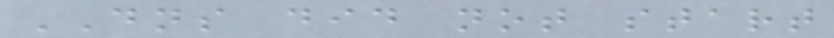DNS did not start
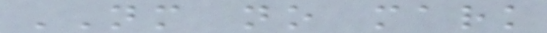NM no mark
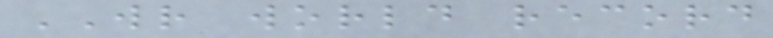WR world record
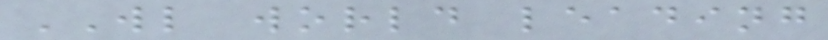WL world leading
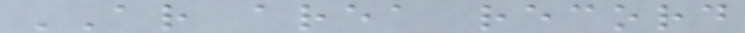AR area record
